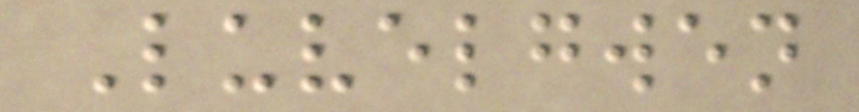Luvelgwen
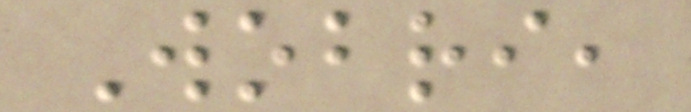Wobri,
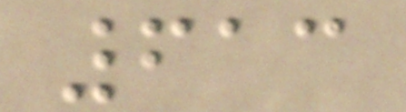613
